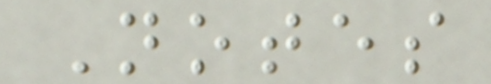Notes
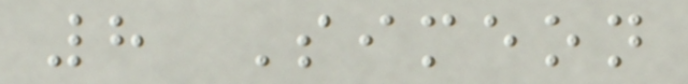8 Simeon
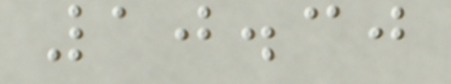10.30
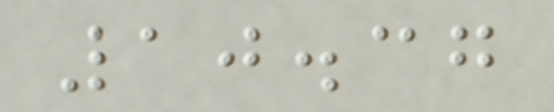10.37
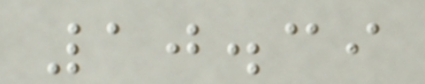10.39
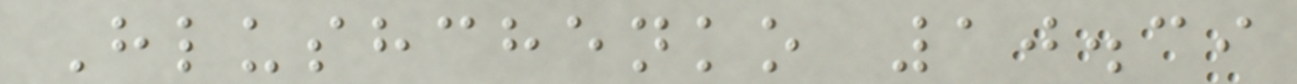Hlushchenko 10.39
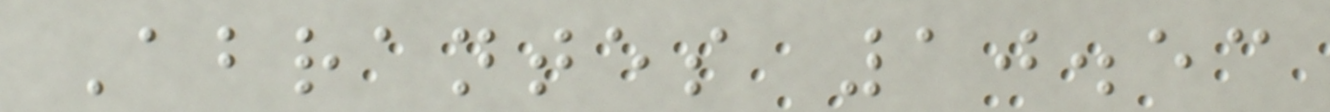Abrantes 10.53
